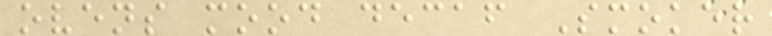ovens mood decaf Smoker
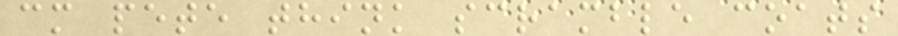cm pete think scramble coats
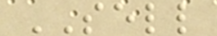SELL
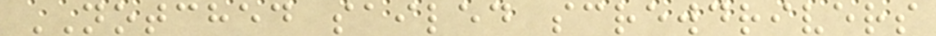NOTCHED sailed screwdrivers
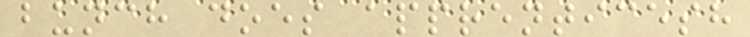bunch does apprenticesh
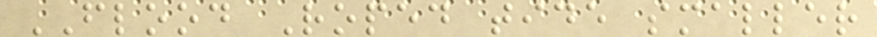FLOOD Roped tide smaller
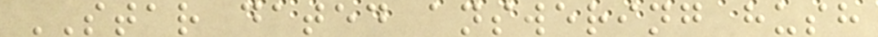STAR dated answering hush
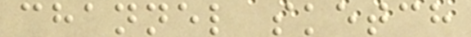channel sketch
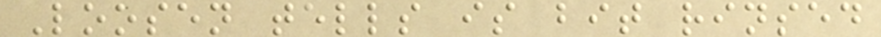Loosen tells is bit rinsed
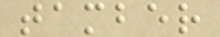tamber
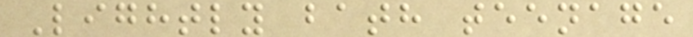Lightly bath teenage
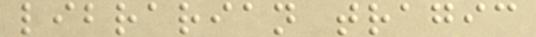librarian tragic
